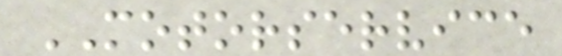MOTORSERVICE
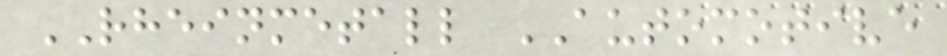RHEINMETALL AUTOMOTIVE
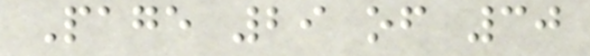Page 29 of 30
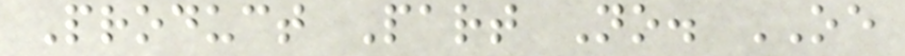Product Part No. OE
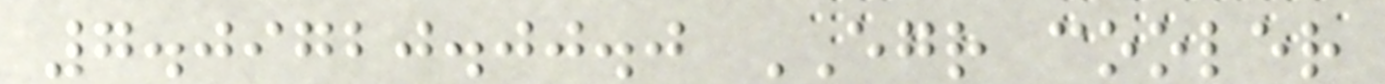7.09720.00.0 EGR cooler
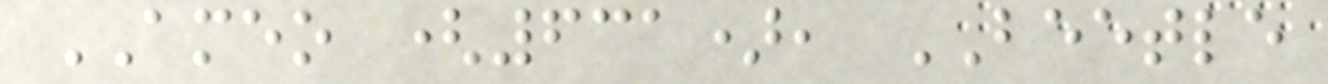AMEO (631), BEETLE
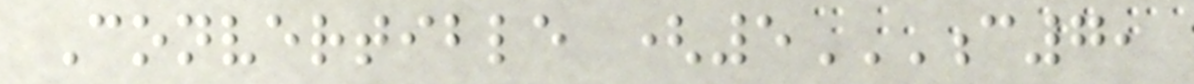Convertible (5C7,
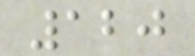120
